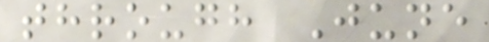through June
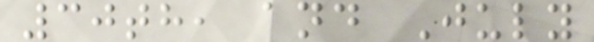30th, and July
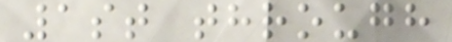1st through
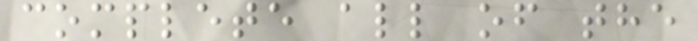complete all of the
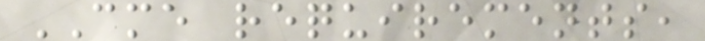CME requirements,
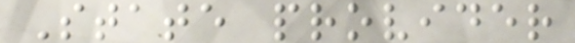State provider
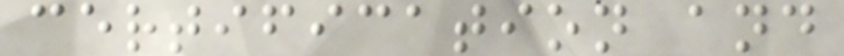certification and
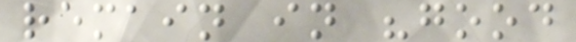remain in "good
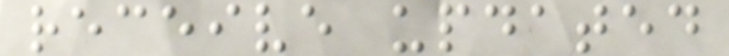receive updated
